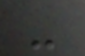-
